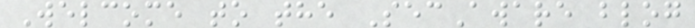Welcome to the SecAware blog
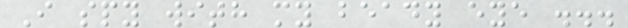I spy with my beady eye ...
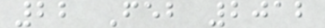22 Feb 2012
